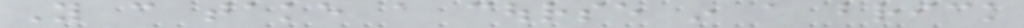You can take a course in a brick
